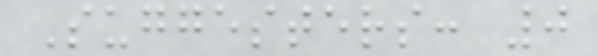Suggesters: 0
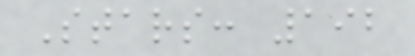Stars: 192
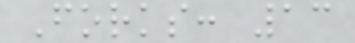Forks: 13
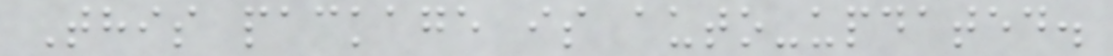This package is auto-updated.
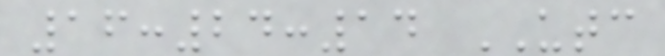16:24:14 UTC
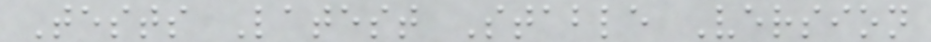Tests Latest Stable Version
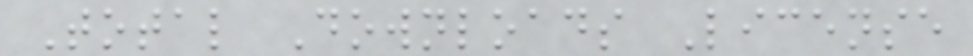Total Downloads License
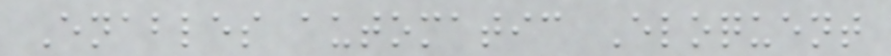Enables automatic Eloquent
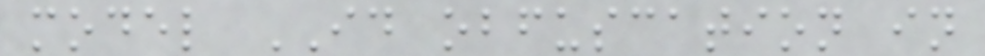model ID obfuscation in
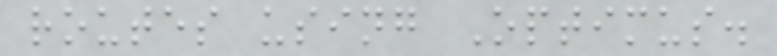routes using Optimus.
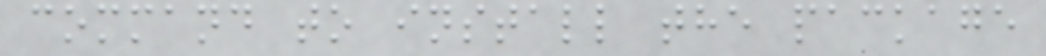command to install the package
